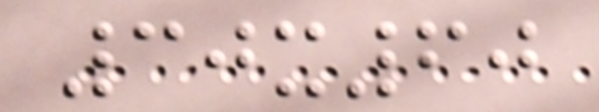30x60
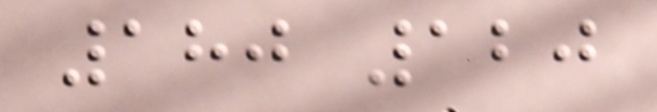180 120
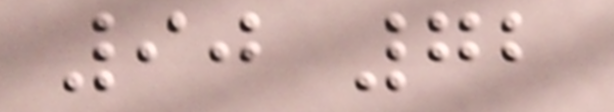90 72
